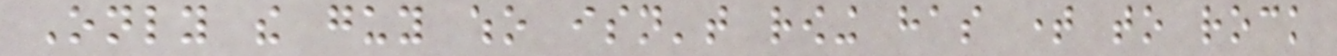Only the guy who isn't rowing has time to rock
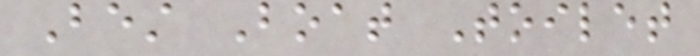Best Boat Toilet
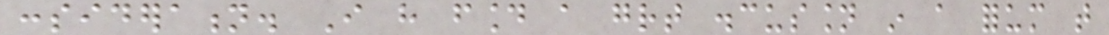consideration. I have found a great discussion in a forum that
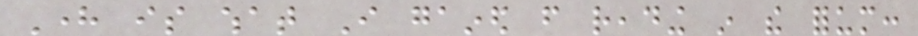Here is what I gained from reading in the forum:
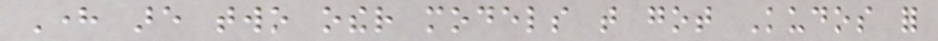Here are two other models that got Kudos for
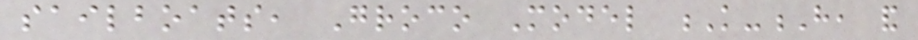sailboats, Groco Model K-H, and
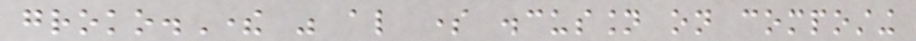groko.There was also some discussion on composting
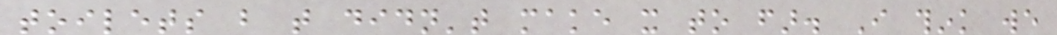toilets but that didn't make it to far. I think we
